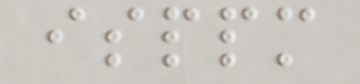isppm
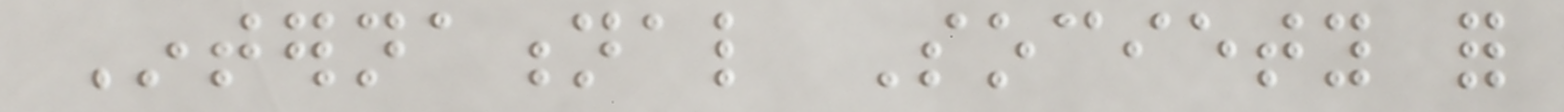International Society for
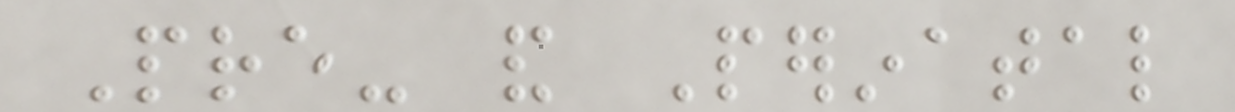Pre- and Perinatal
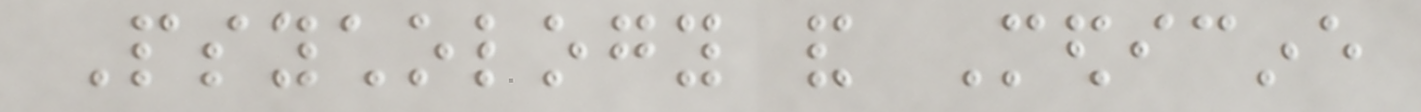Psychology and Medicine
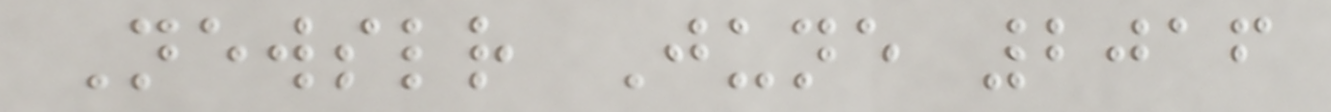Newsletter June 2016
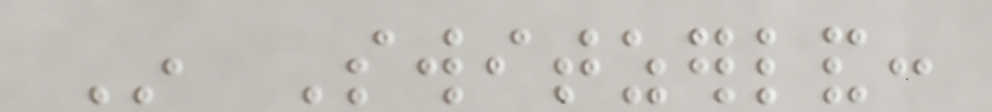In Switzerland:
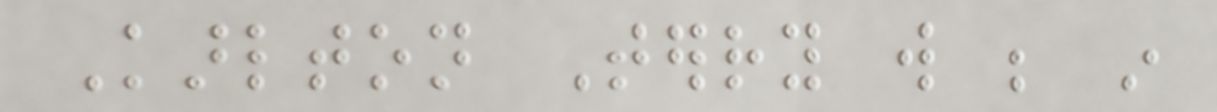Karlton Terry will be in
